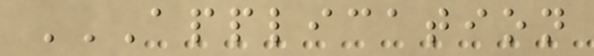APPLICATION
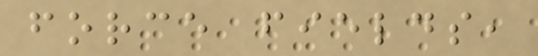force fields,
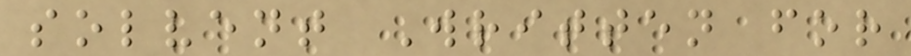solvent Written for
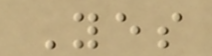Yes
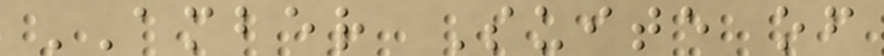AMBER Suite of
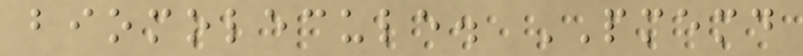biomolecule. PMEMD
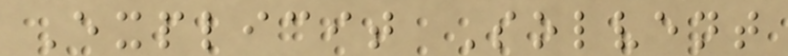Explicit Solvent
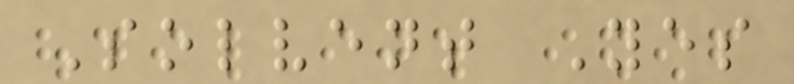Solvent Yes
